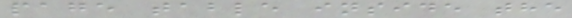page table inside the
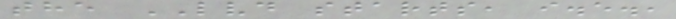the LVD starts, i.e.,
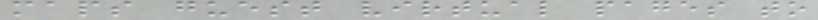maps guest virtual pages to
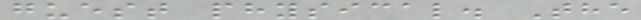guest physical. The
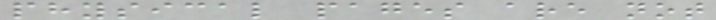physical pages are not
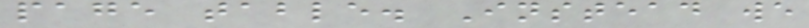page table. Instead we
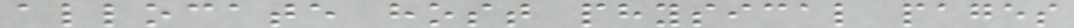allocate host physical pages
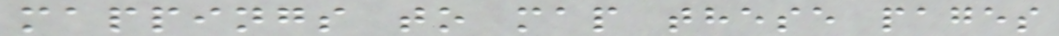mappings to map these pages
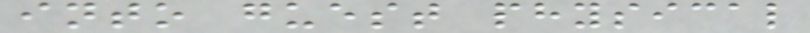into guest physical
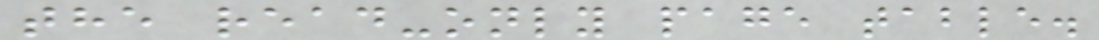the read-only page table.
